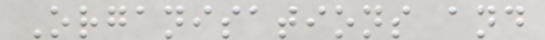Organisations and
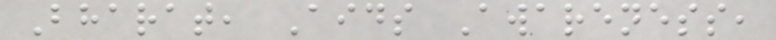Bharat, Aids Awareness,
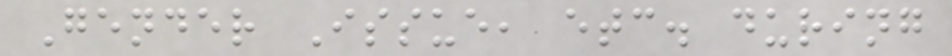Gender Issue, etc. during
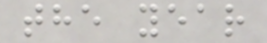the year
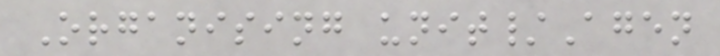Organising unit/Agen
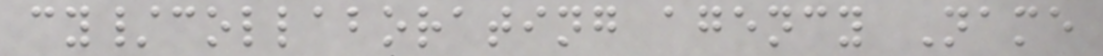cy/collaborating agency Name
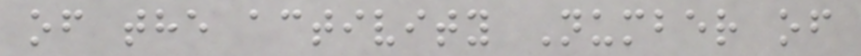of the activity Number of
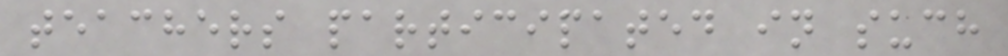teachers participated in such
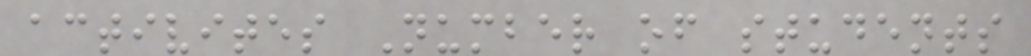activites Number of students
